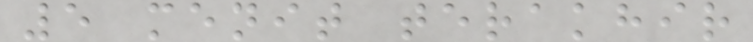5 menit terakhir
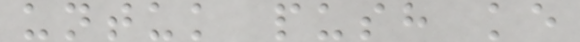untuk push ke
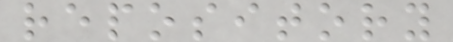repository
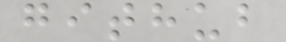github
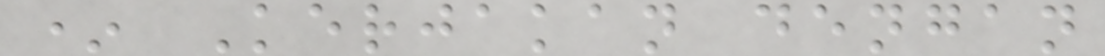* Kerjakan dengan
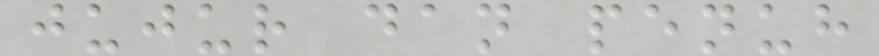jujur dan penuh
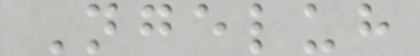Ngeluh
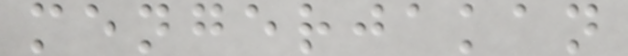mengerjakan
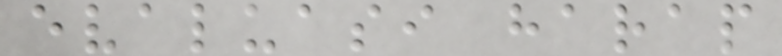evaluasi harap
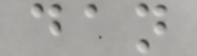dan
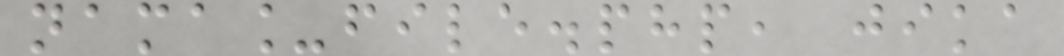nama_file.php, jika
